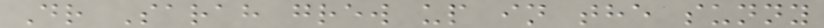Dr Sarah grew up in the sunny
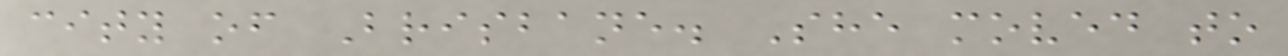city of Brisbane. She moved to
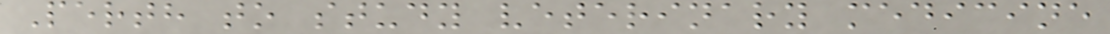Perth to study veterinary medicine
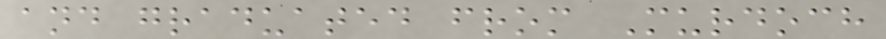and graduated from Murdoch
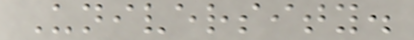University.
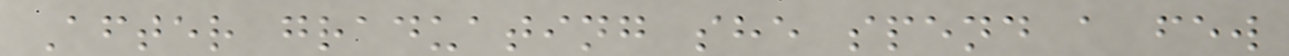After graduating she spend a few
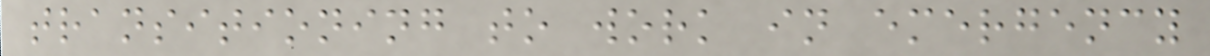transitioning to work in emergency
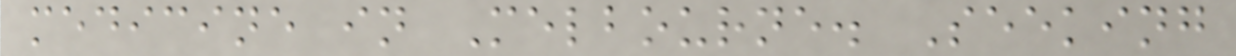medicine in Melbourne. Seeking
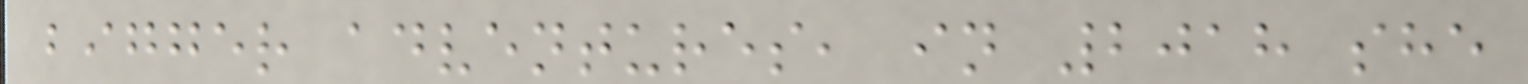bigger adventures, in 2018 she
